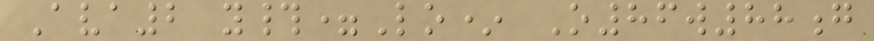Ava2 y#=Lo* O86w88g
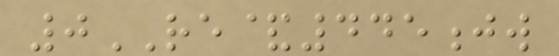0RE&445jw
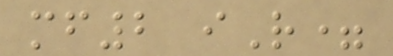mf2 iR=
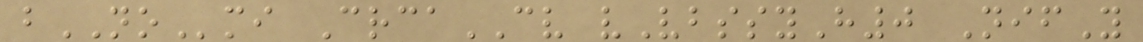bNOmi CrcaCV vVbssyH0 NifY
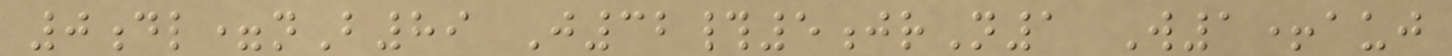0dl=nB89 J32#5jrN1 W1+auj
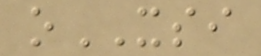oXSI
